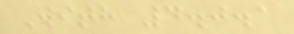With 4.0.1
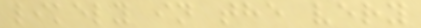likely in the very
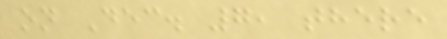on Dec. 7, there
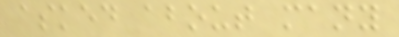asked about many
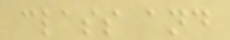class and
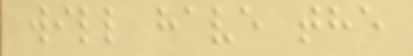will have the
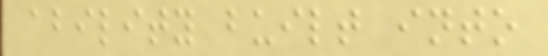ability built into
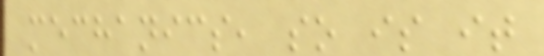mechanics, so is it
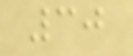30
